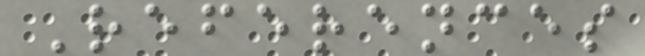References
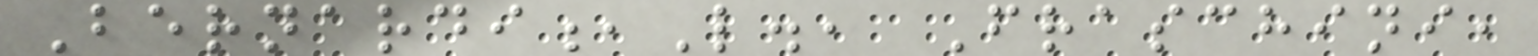Bernardi,L., Fraschini,
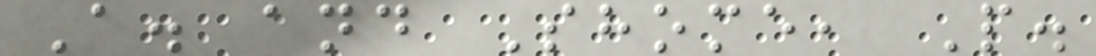A. and Shome, P.
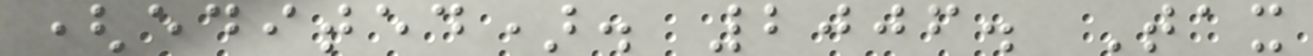(edited). 2006. Tax
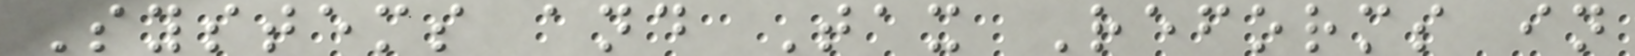Systems and Tax Reforms in
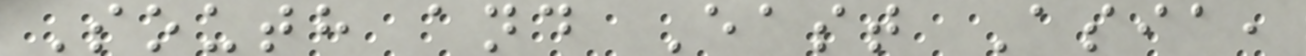South and East Asia,
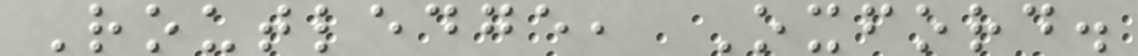Routledge, Oxford.
